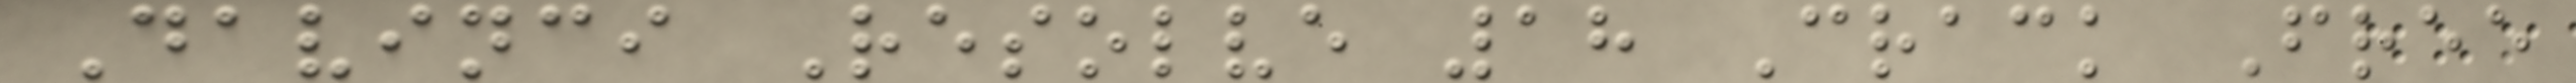Davinci Resolve 18 Crack Free
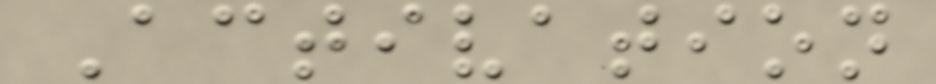Activation
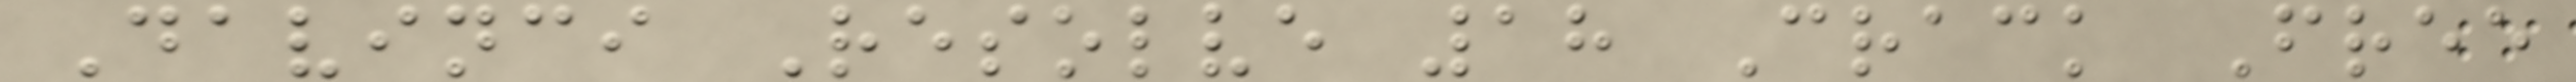Davinci Resolve 18 Crack Free
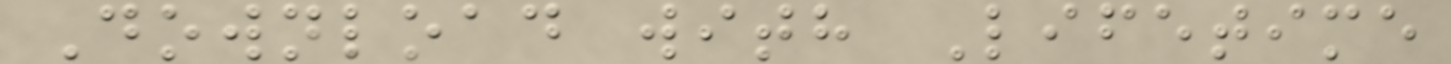Download with Lifetime
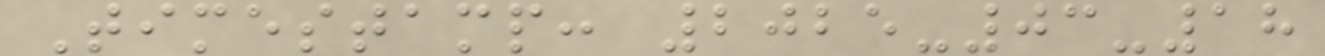Timestamp: 2025-03-18
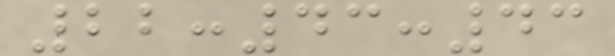22:43:43
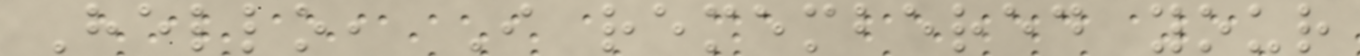Hello, I remembered your
